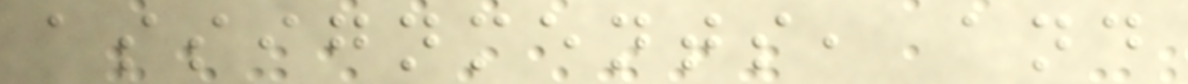assignments, and
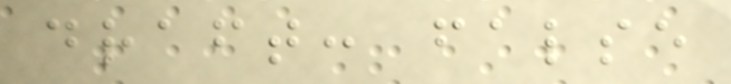draft: false
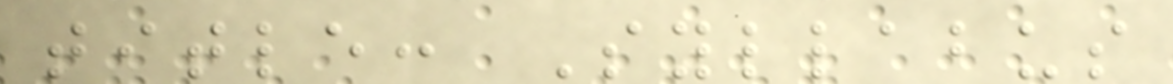title: Syllabus
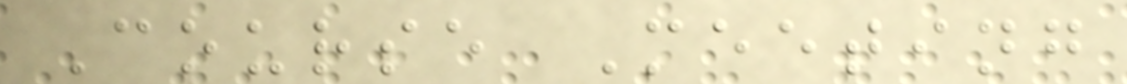Course Meeting
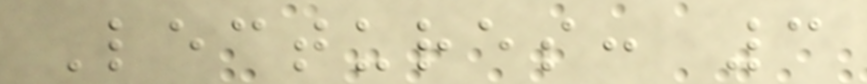Lectures: 3
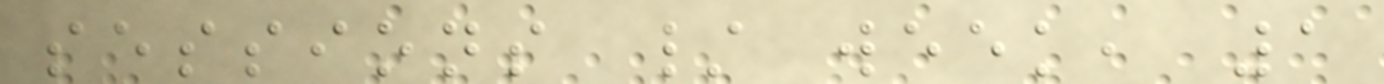sessions / week, 1
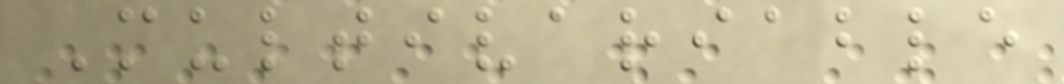Multivariable
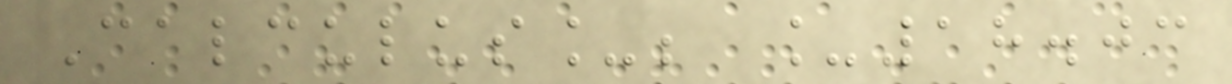Calculus_; _18.03
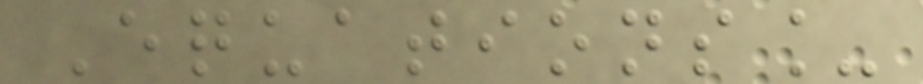Equations_
